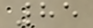85
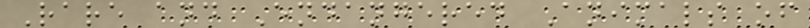Rare and Endangered Animals of
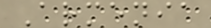Armenia
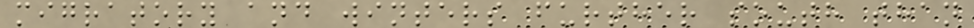migratory and winters further south than
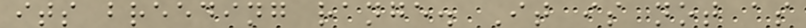its breeding range. It is not as
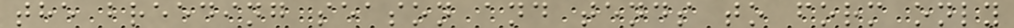the breeding season and tends to form only
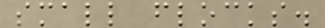small flocks.
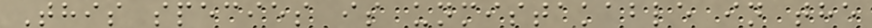This species is unmistakable in the
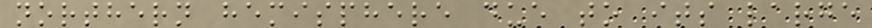northern hemisphere due to its large
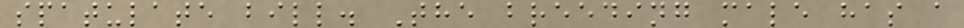spatulate bill. The breeding male has a
